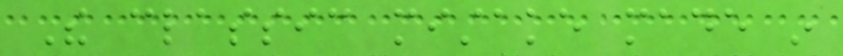The classic mistake made in
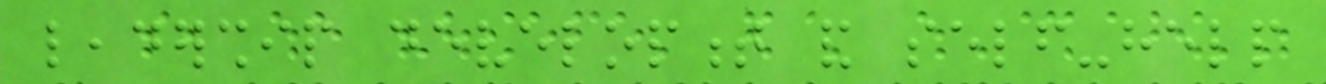leadership development and self-help
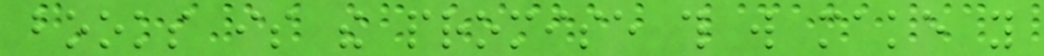books is the promise this will make you
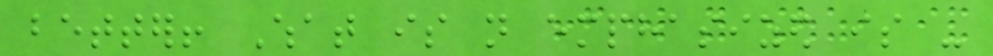better! What is not emphasized is -
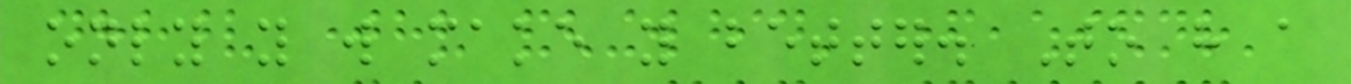only you will make you better. To have a
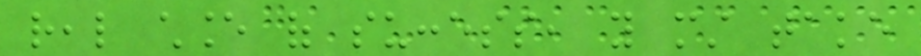real chance of success, you must take
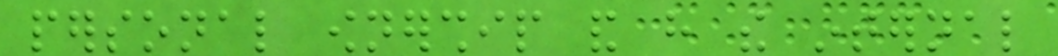personal ownership and have the internal
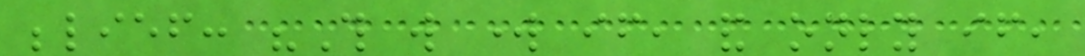belief: "This will work if, and only if,
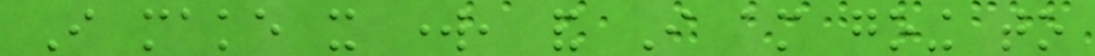I make it work, and I am going to
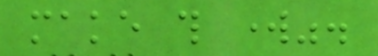make this work".
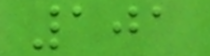101
